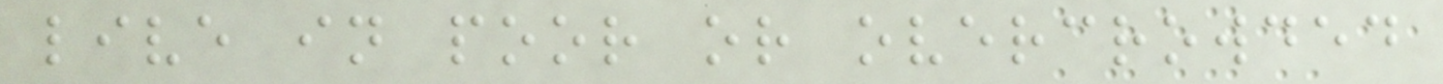live in poor or overcrowded
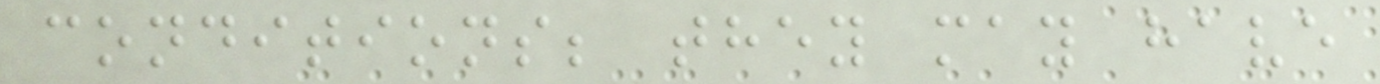conditions; they may have
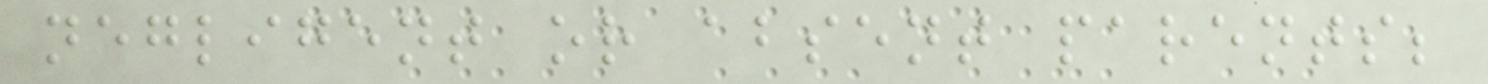negligent or absent parents;
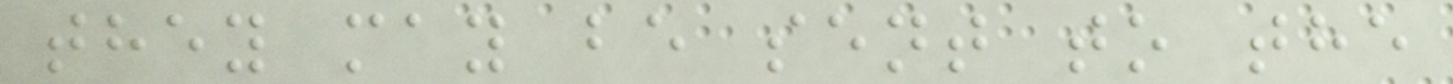they may be sent to the
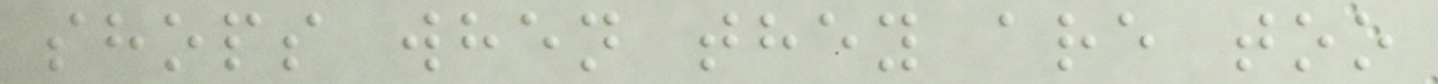shops when they are too
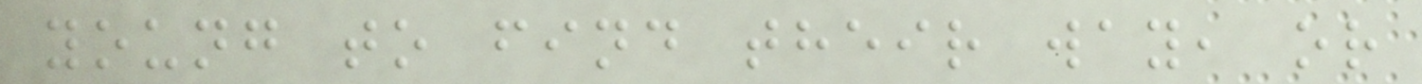young to find their way, or
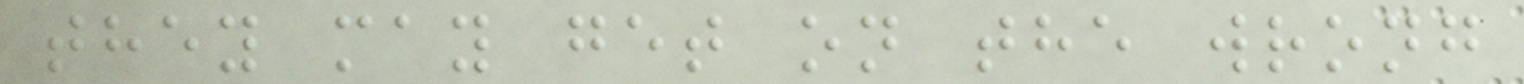they may get on the wrong
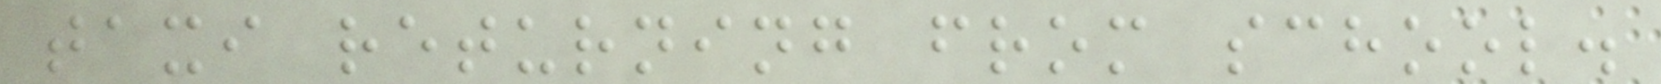taxi returning from school.
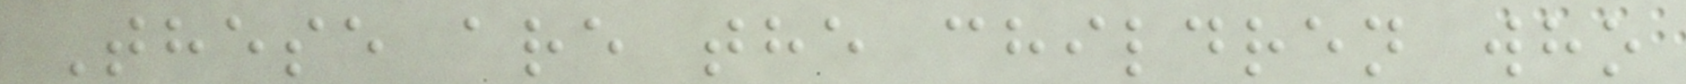These are the children who
